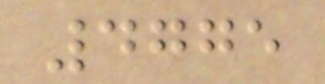4775
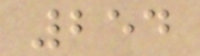254
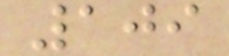109
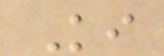Ki
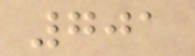701
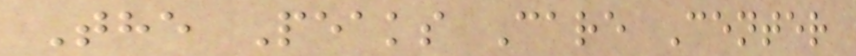The Peaks Care Center
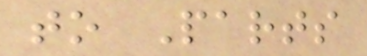to Parts
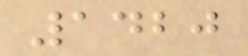1420
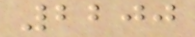2200
